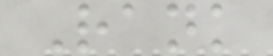Rank
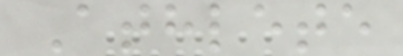Athlete
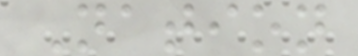Nation
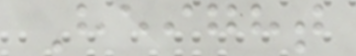Height
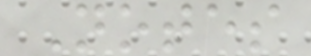Notes
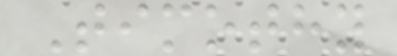Timothy
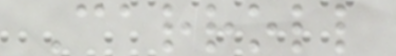Carroll
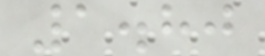1.80
